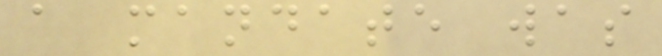a mandate was
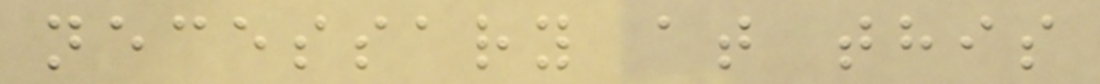necessary at this
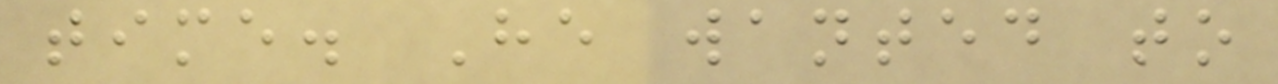time. He wanted to
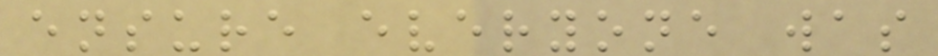ensure everyone was
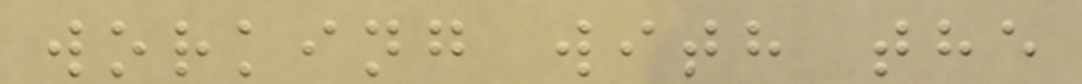working with the
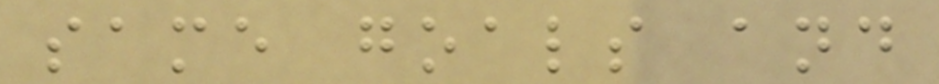same goals and
